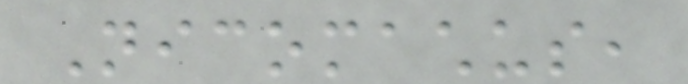Nicomachus,
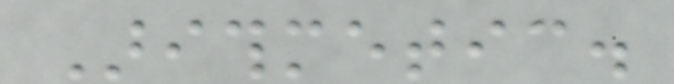Arithmetic.
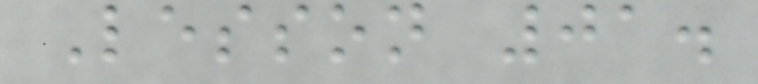Lesson 01.
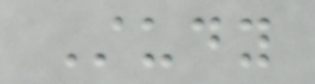Study
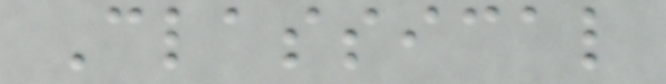Classical
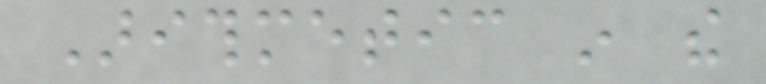Arithmetic in the
